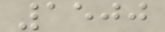1500
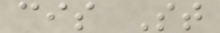cis St
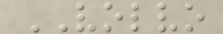VOLVO
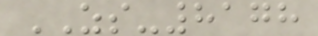ZS-8178
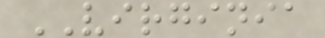VIRGINIA
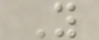Y
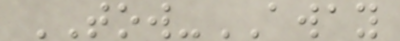TOW-AWAY
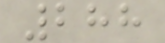288
